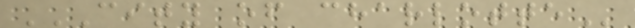CITY OF CHARLOTTE
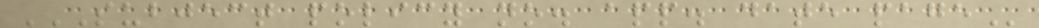SUBJECT POLICY NO. APP. DATE PAGE
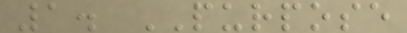1. PURPOSE
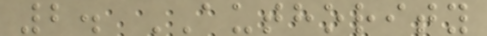2. AUTHORITY
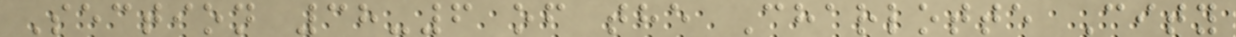Section 38-6 of the Charlotte City
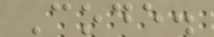Code.
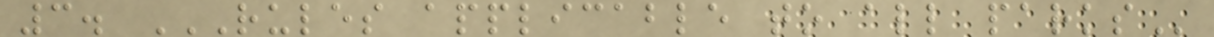3. RULES APPLICABLE TO ALL PARKS
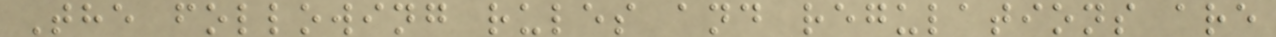The following rules and regulations are
